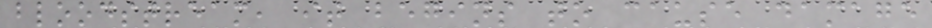bloodstream, it begins to cause damage
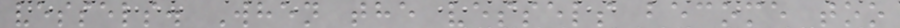vessels. When the vessels become too
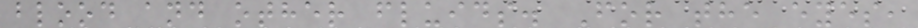blood and other fluids. For the eyes,
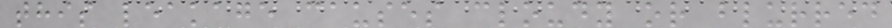this leakage causes cloudy or blurred
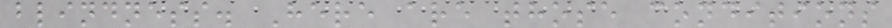blindness. Here are those conditions
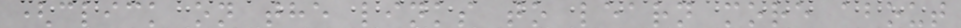(click on the links to learn more about
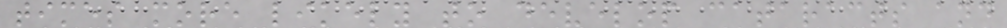times more likely to develop cataracts and
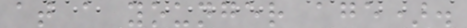at a younger age).
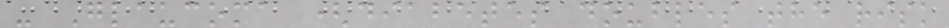- Glaucoma (diabetes doubles the risk
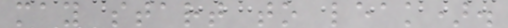may start to leak).
